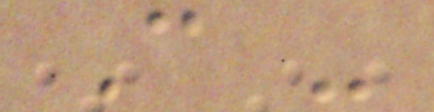C -
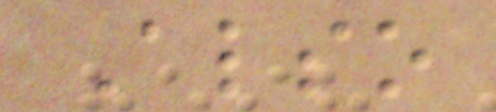Also
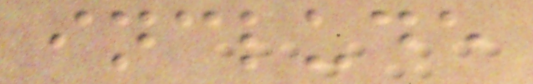include
